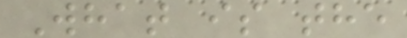What is the
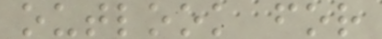outlook for
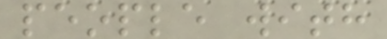people with
